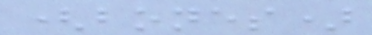(bones)
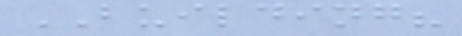BUILDING?
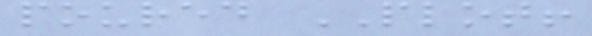poured PLOT!
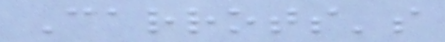Carrots's
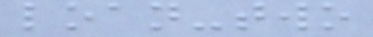loan-two
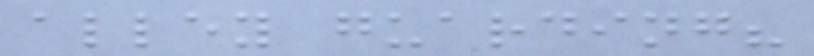alley guarding?
